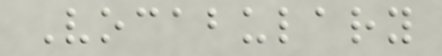Vocabulary
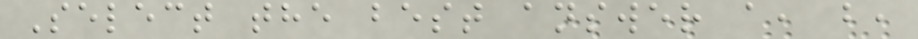Select the best answer a, b,
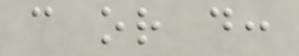c or d:
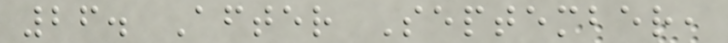26. After September,
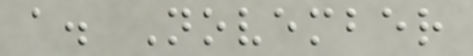a. November
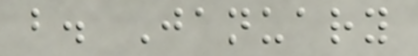b. January
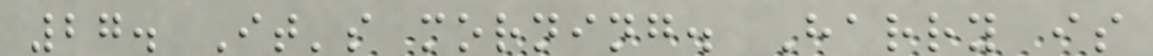27. It's morning. Harry is
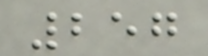257
